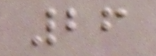26
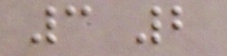3 2
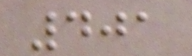401
